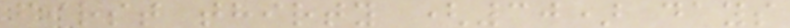first thirty (30) days
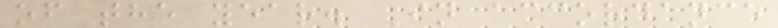of the year. In accordance
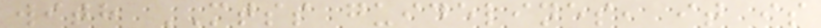with MTSS guidelines, it is
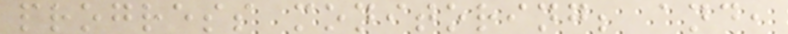progress monitoring; and,
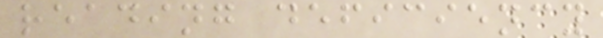reading deficiency
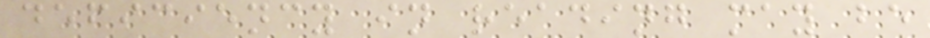deficiency in reading may be
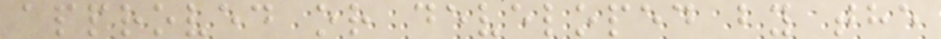approved or developed by the
